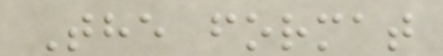The format
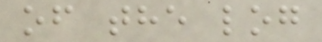of the log
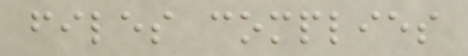files complies
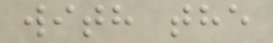with the
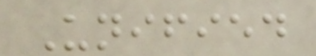Unified
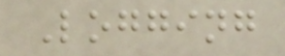Logging
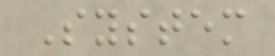System
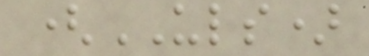(ULS)
